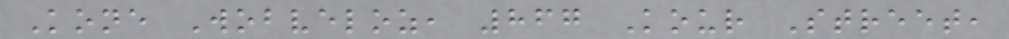Kone Wobveloz, 867 Kour Street,
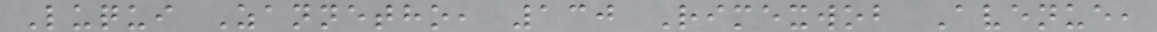Luqui Zannetho, 130 Rimexwob Avenue,
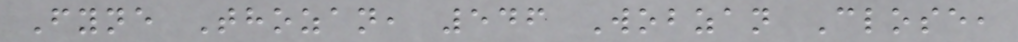Fyne Thozan, 546 Wobzan Close,
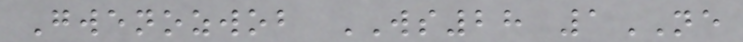Gwenozwob WS28 1NE
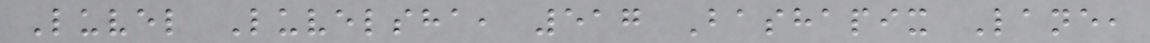Luvel Luvelsha, 517 Bashapix Lane,
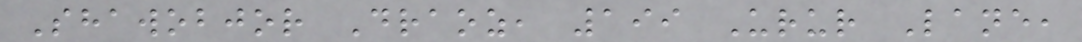Shawobjor Draoz, 199 Urur Lane,
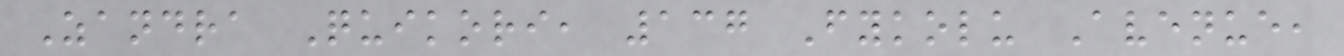Zandra Quikori, 137 Fykolu Avenue,
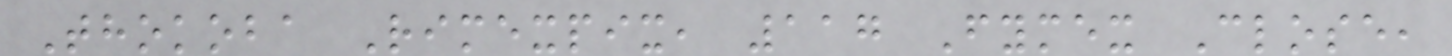Thokoba Rimexpix, 117 Fymex Close,
